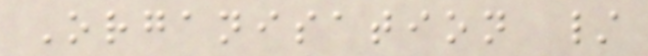Organisation /
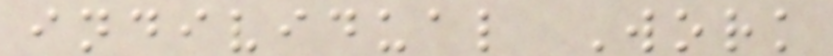individual Work
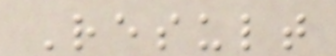Result
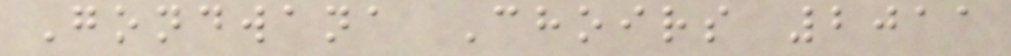Gondwana Choirs 2011
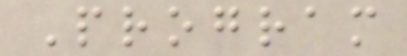Program
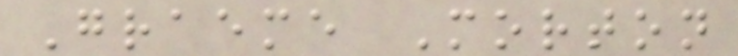Graeme Morton
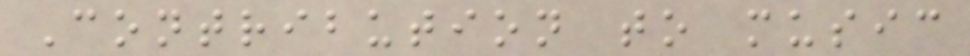Contribution to music
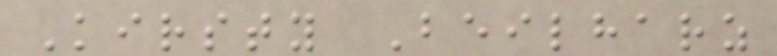Kirsty Beilharz
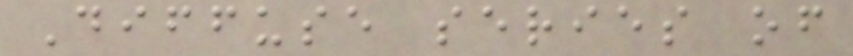Diffuse series of
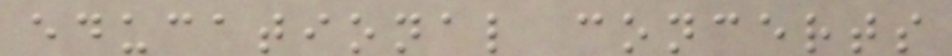educational concerts
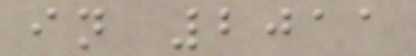in 2011
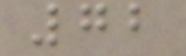72
